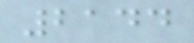2144
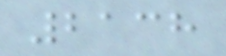2138
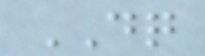DQ
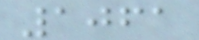1061
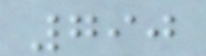790
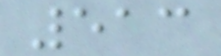513
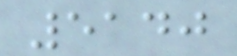5140
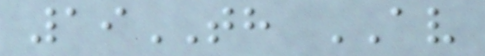19TH AV
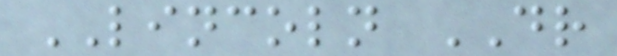LINCOLN DR
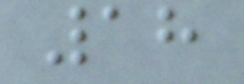18
